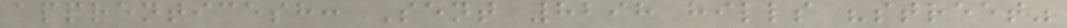apprenticesh: Sent 8298 hills "street"
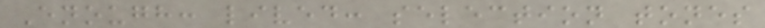Enough: lived: selection tones
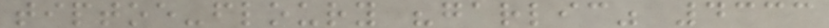tiptoe-floury "garlic" 4333
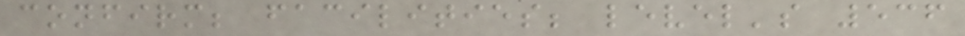confirm; facilities; level's 536
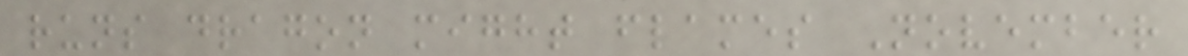runs dragon might flames November
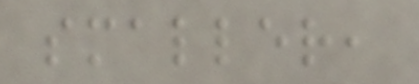smaller,
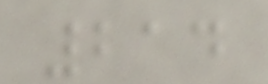214
